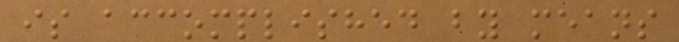is accomplished by means
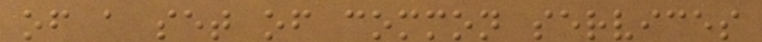of a set of common services
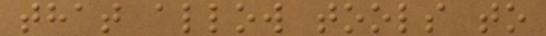that allow tools to
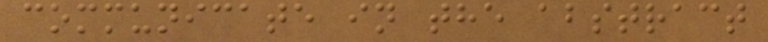communicate in the abstract
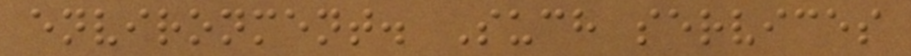environment. Such services
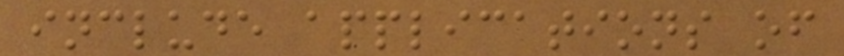include applications of
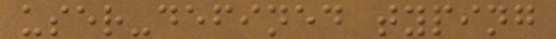user-defined typing
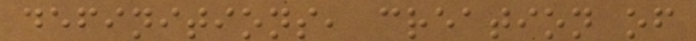definitions, creation of
